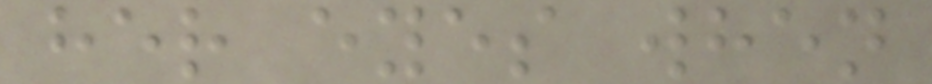her eyes when
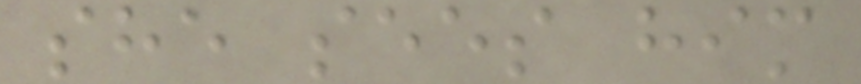she sees him
